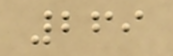269
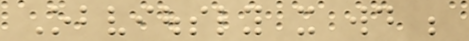Obviously it would be
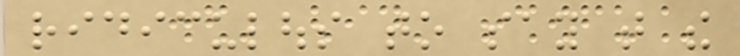ridiculous to say that the
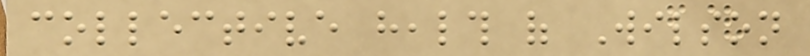collective health of Wilson
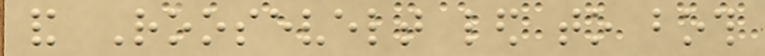and Roosevelt led to both
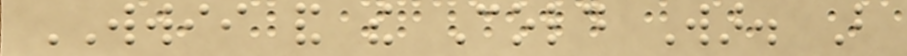WWII and the Cold War. But
